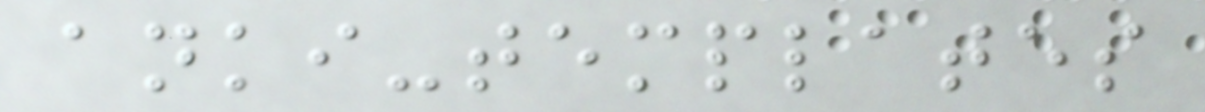anki-templates
